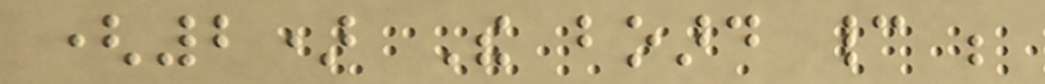(2) The board cannot be
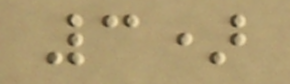3)
